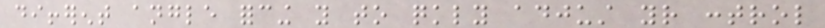different angle forcing you to quickly adjust your control
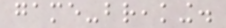game-breaking.
